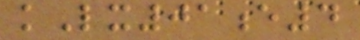kLx01e4
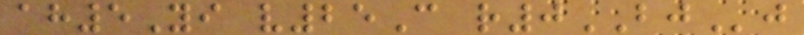ah5Yi v25C r0BJj
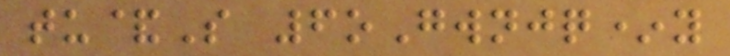tu&S 6oGwnjq*y
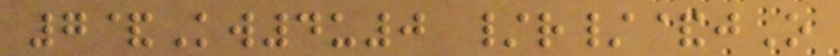7&Kw4u0 /r/&jO
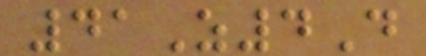41Z4D
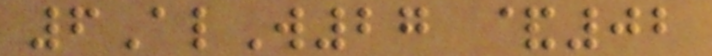6AlW27 &02
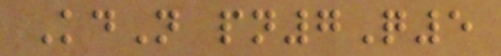KdN pn7Q5
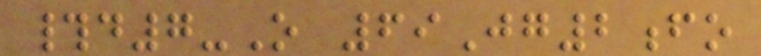#d7-O 69Jg2fo
